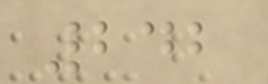242
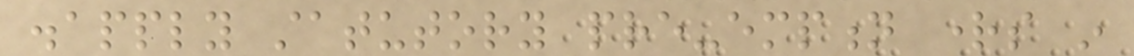disapply statutory pre-emption rights in
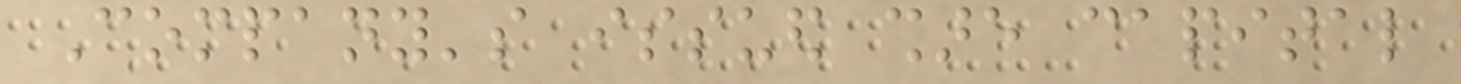Company's issued share capital
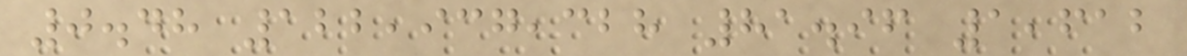0.48 122,937,328 81.96 1,612
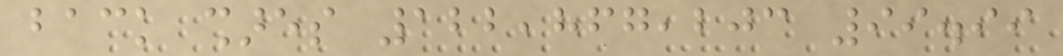back shares 122,867,203 99.99
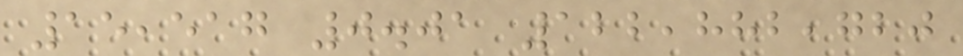15,517 0.01 122,882,720
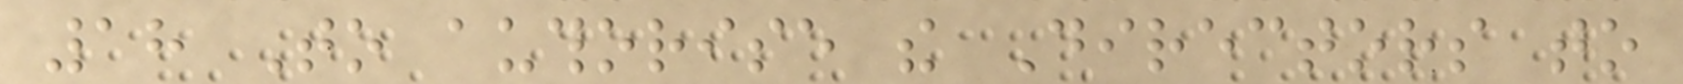18 To authorise the Directors to
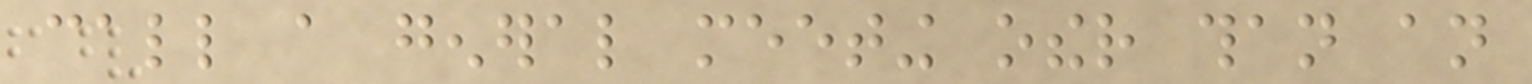call a general meeting other than an
